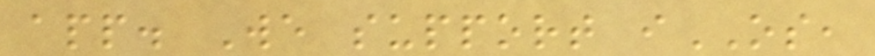app. We support iOS,
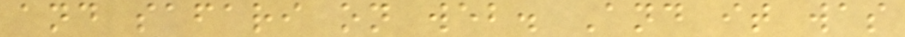and safari on web. And it was
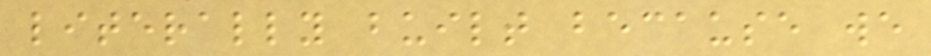literally built because we
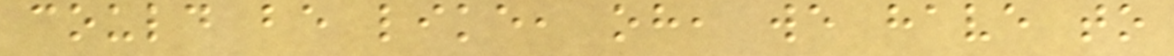could be like, oh, we have to
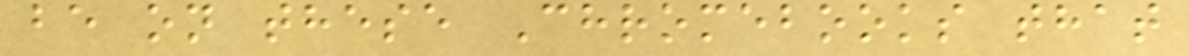be on these Chromebooks that
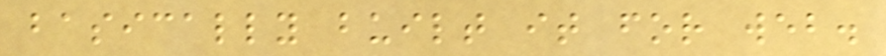basically built it for web.
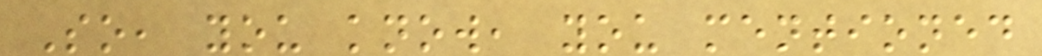So, you know, you mentioned
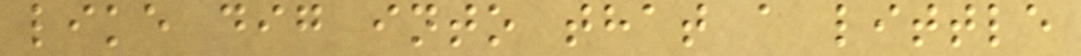like dig into that a little
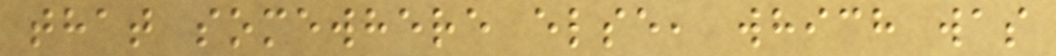that somewhere else, which was
